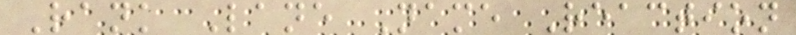Rank Lane Name Reaction
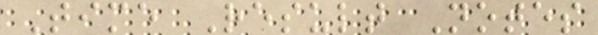Time Result Notes
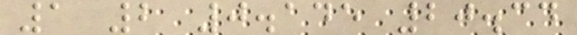1 2 0.145 20.34
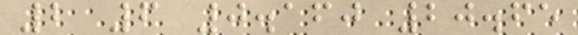2 6 0.160 20.65
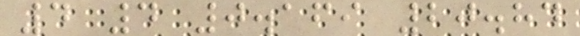4 4 0.169 20.84
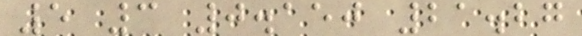5 3 0.150 21.27
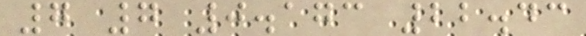7 7 0.173 22.43
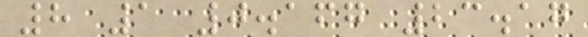8 1 0.167 23.17
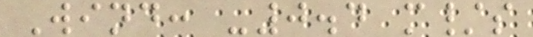Wind: -0.4 m/s
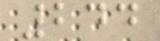244
